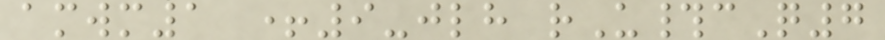amwm1 +9-jlh rU#cQ7
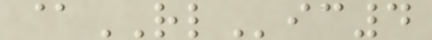@RLic4
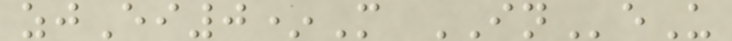zjEi0*M INeU
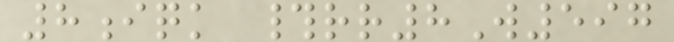8iqk #rr8W597
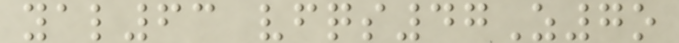yal63 vfqs47Z7o
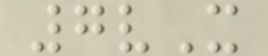7vX
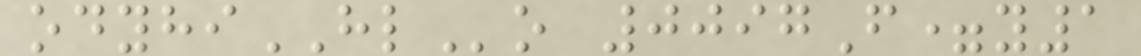odyhiHLo 0097F=y1
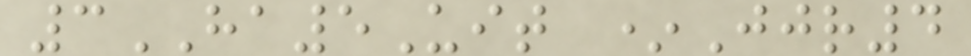3HA5Uit *Jjr4
